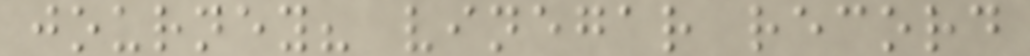journey? vinegar record
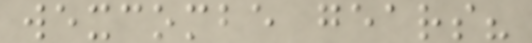wexcombe gears?
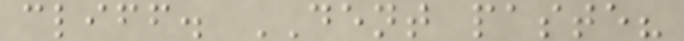cliff. DENT paste?
